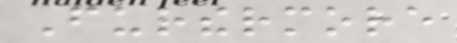Furthermore
